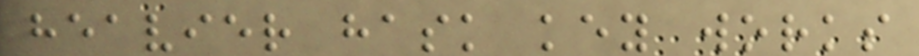heavier hask key works
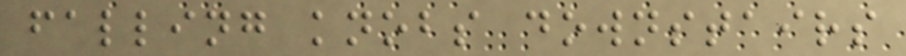falling knobs downstairs
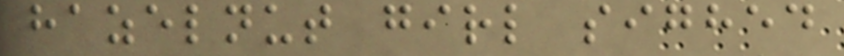hazelnut girl sighed
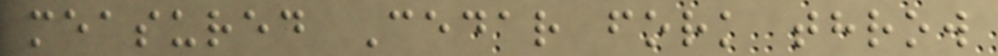measured Cedar fork throw
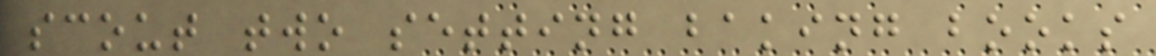scout two setting baking books
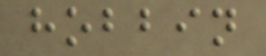hobbin
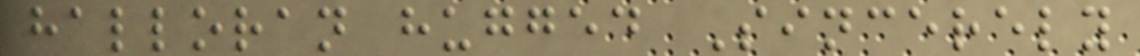halloran hugged Sincerely
